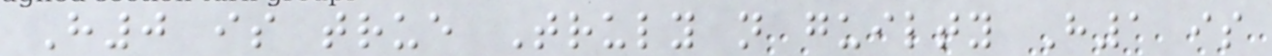H0 is true Truly not guilty H1 is
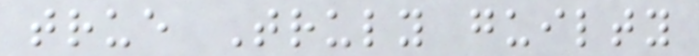true Truly guilty
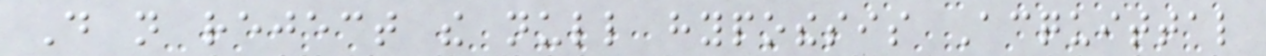Do not reject the null hypothesis Acquittal
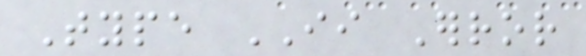Type II Error
